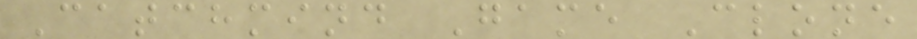Catchmind Game Clone
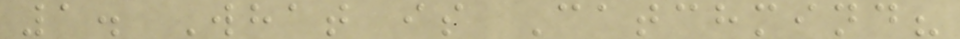1. What is Catchmind?
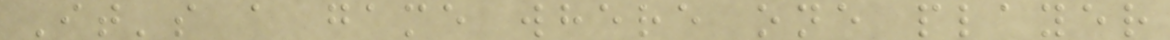It's a game where one player
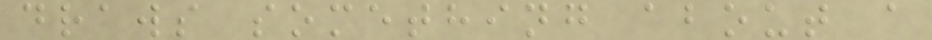draws something about a
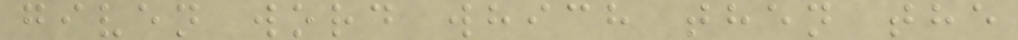given word which then the
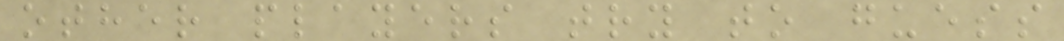other players try to guess
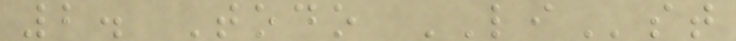2. Todo LIst
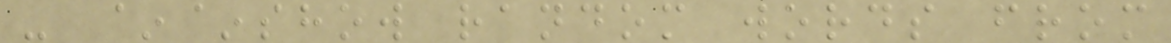- ~~show random words from
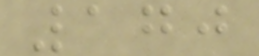170
